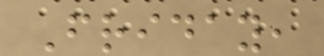Friday,
